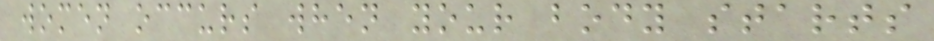women occurs when your body starts
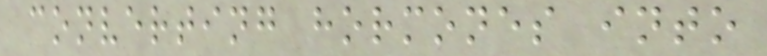converting hormones into
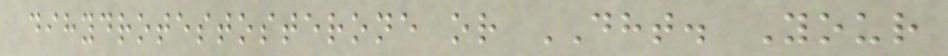dihydrotestosterone or DHT. Your
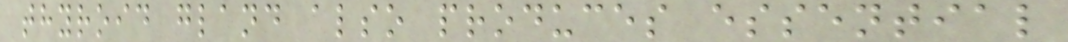thyroid gland also produces essential
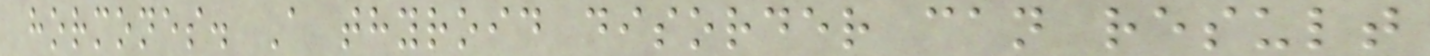hormones. A thyroid disorder can result
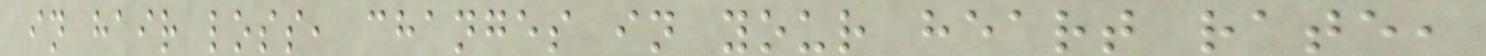in hair loss, changes in your heart rate,
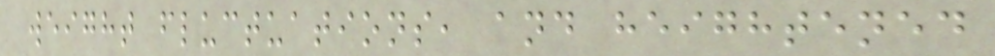weight fluctuations, and heightened
